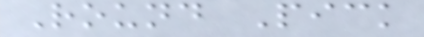Round Pick
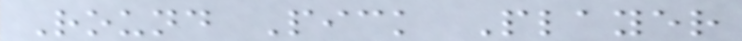Round Pick Player
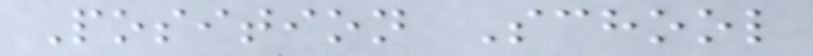Position School
